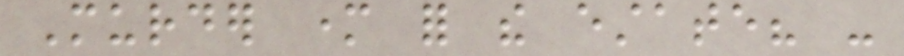Murder mother for the estate? -
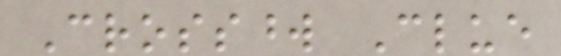Crossword Clue
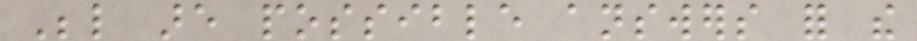Below are possible answers for the
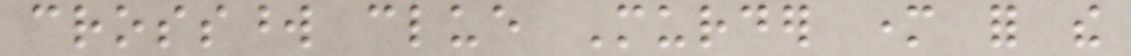crossword clue Murder mother for the
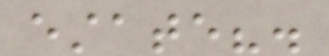estate?.
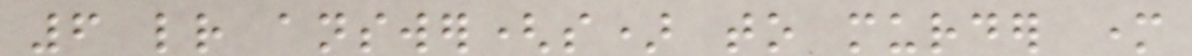6 letter answer(s) to murder mother
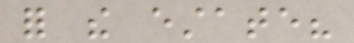for the estate?
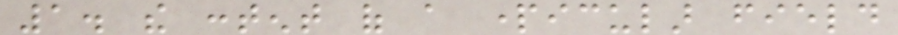1. the content of a particular field
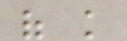of knowledge
